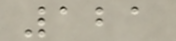121
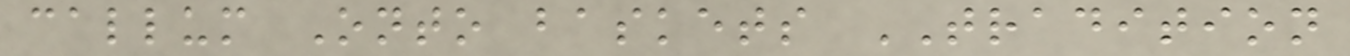callum Onto baskets TRADITION
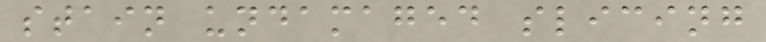stain undamaged slicing
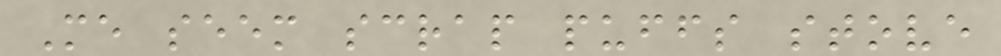Me seem scrap puffs stove
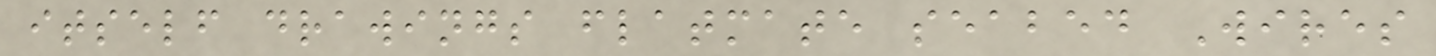itself drawings flatmate seabed Wires
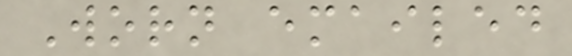Worn emailed
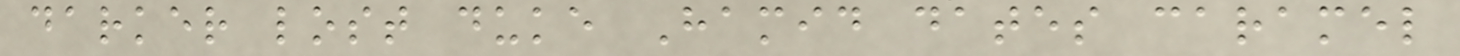darker lost duke Hamid dates caramel
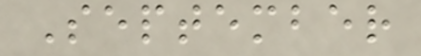September
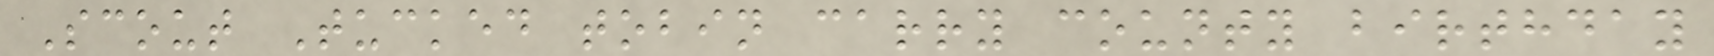Scout Tucked tobin carry county birthday
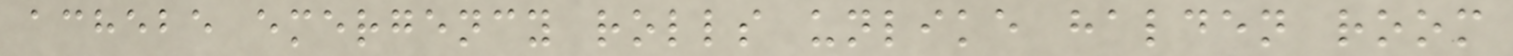achebe emergency rolls unlike halden room
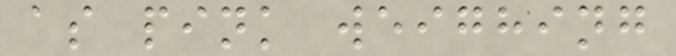as pink weighing
